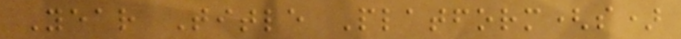Year Title Platform(s)
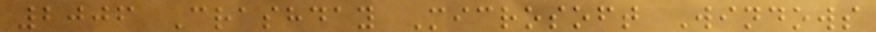2006 Crashday Microsoft Windows
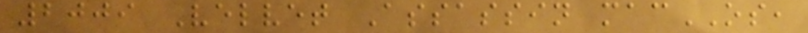2009 Velvet Assassin macOS,
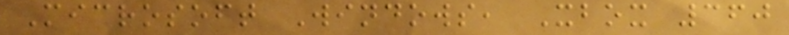Microsoft Windows, Xbox 360
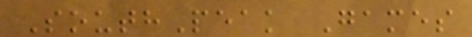SouthPeak Games
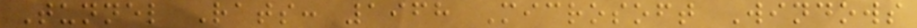Tunnel Rats: 1968 Microsoft Windows
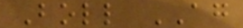Boll AG
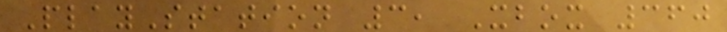PlayStation 3, Xbox 360
